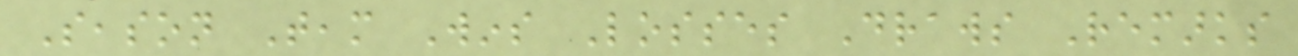Season Team Wins Losses Draws Remarks
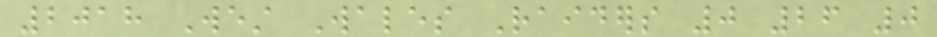2018 West Wales Raiders 0 26 0
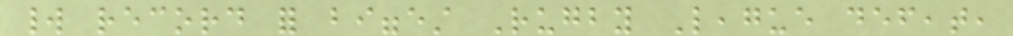world record for biggest Rugby League defeat,
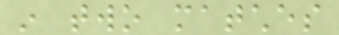in two matches
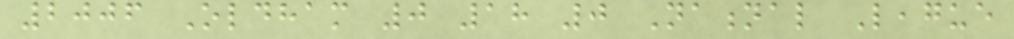2006 Oldham 0 18 0 National League
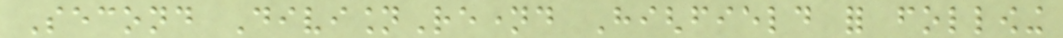Second DivisionRenamed Highfield for following
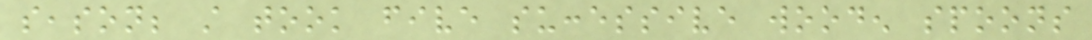season; still took five successive wooden spoons
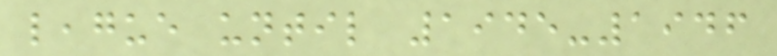league until 1945-1946
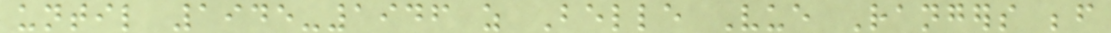until 1945-1946 as Belle Vue Rangers before
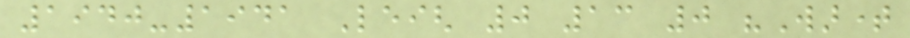1940-1941 Leigh 0 13 0 "Wartime
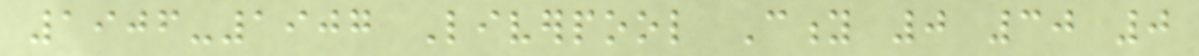1906-1907 Liverpool City 0 30 0
